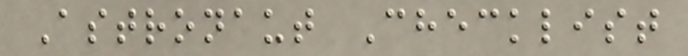Astronaut Checklist
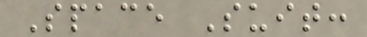Space Suit:
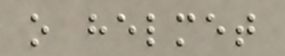o helmet
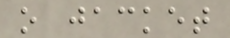o jacket
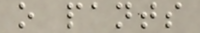o pants
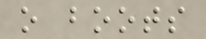o boots
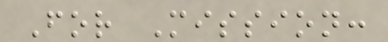For Mission:
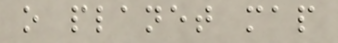o planet map
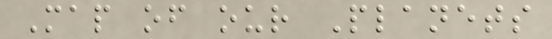Map of our Planets
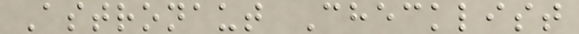Astronaut Checklist
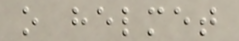o helmet
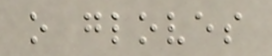o gloves
